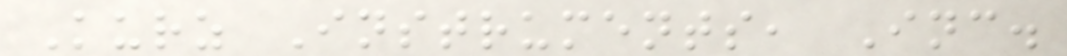Kurz Instruments, Inc.
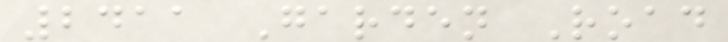2411 Garden Road
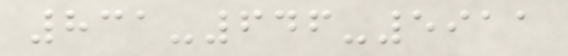831-646-5911
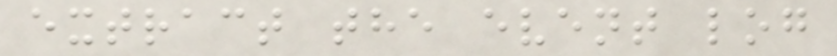extract the event log
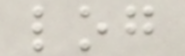log
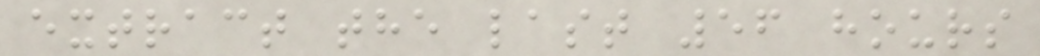extract the last 56 hours
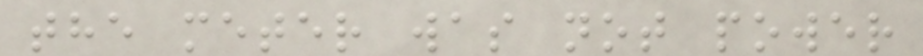the meter was not power
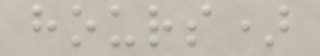hours)
